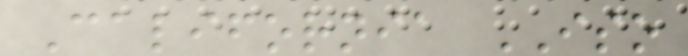California ISO
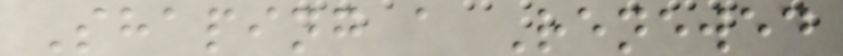Shaping a Renewed
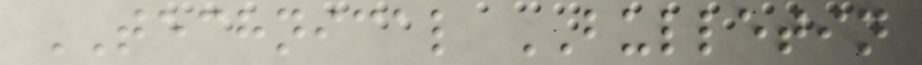TECHNICAL BULLETIN
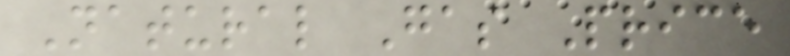Natural Gas Price
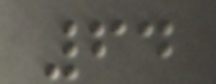64
